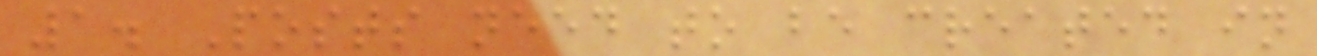1. Posts need to be created in
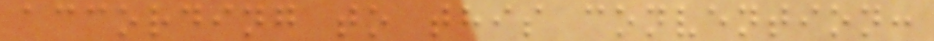according to this convention:
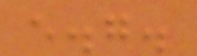e.g.
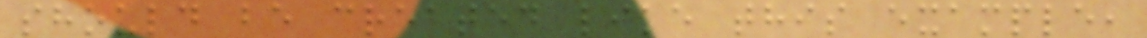should be created like this example,
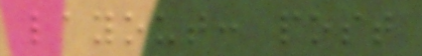layout: post
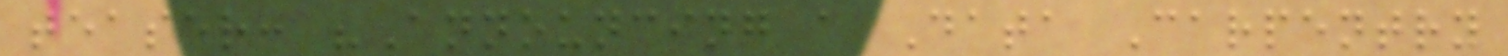teaser: "Announcing a Data Carpentry
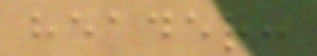header:
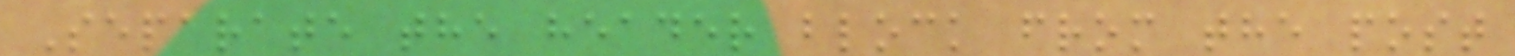Separate the header block from the post
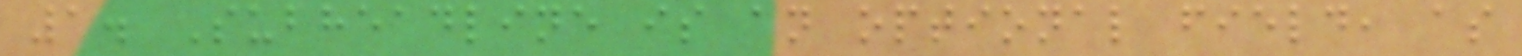1. Subheadline is an optional field, as
